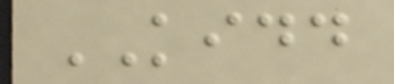KIDD
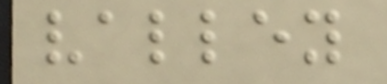valley
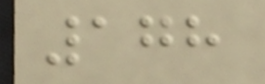178
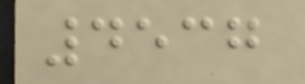4537
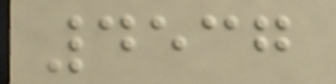4537
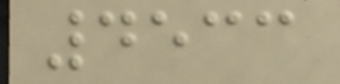4533
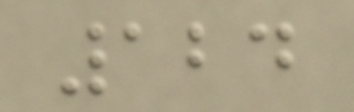124
